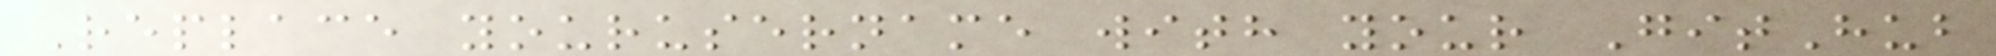Replace yourusername with your GitHub
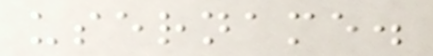username.
